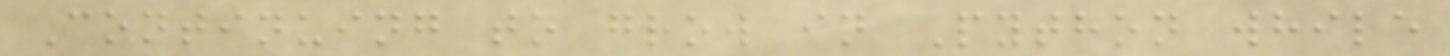Continuing to grow in Python while
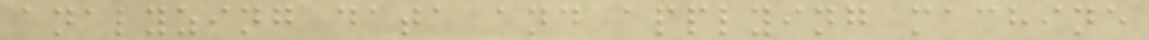analyzing data and applying machine
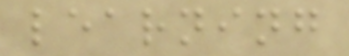learning
